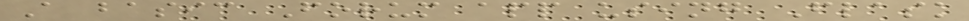A basic Forum app using Flask
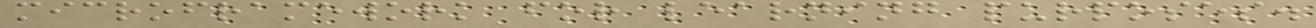microframework for learning purposes.
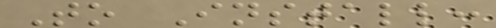To Install:
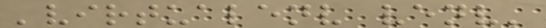'virtualenv venv'
